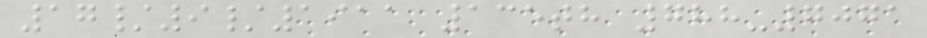17/9/1911 135th 788-7071
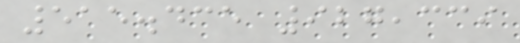515.435 927,339
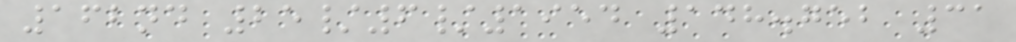162nd 25/6/1954 148.752 31
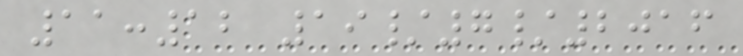11:12 19/7/2016
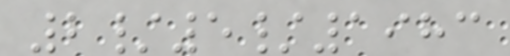2/5/1983
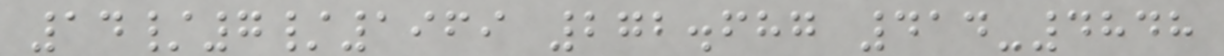14/7/1969 272.687 414-4848
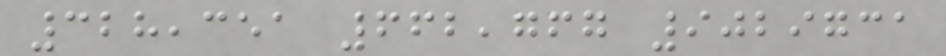328,351 662,767 9029731
